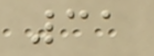31
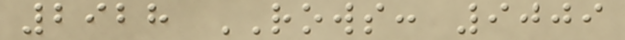2928 ROWS: 9009
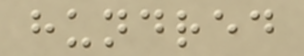hundred
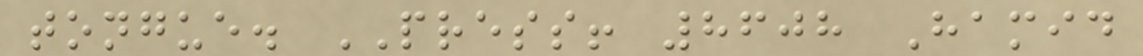tongue. PRESS! 8608 Hamid
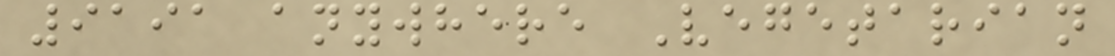9191 anywhere Vegetarian
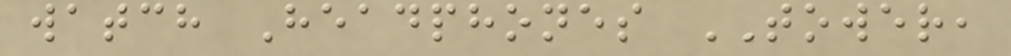watch Headphones TOWER,
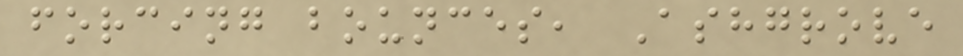forcing bounces, Ashgrove
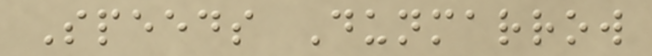Speeds Dunmarrow
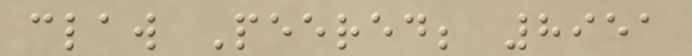claw Peered; 8951
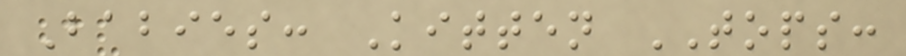Babies: Kitten TOPS:
